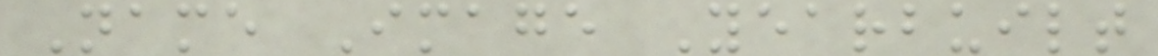Name Image Yearbuilt
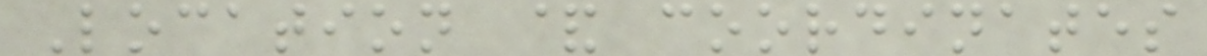Location & coordinates
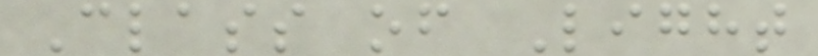Class of Light
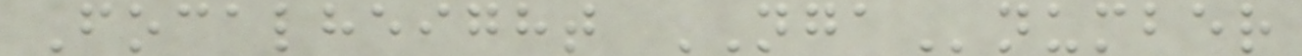Focalheight NGAnumber
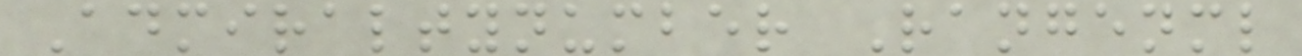Admiraltynumber Rangenml
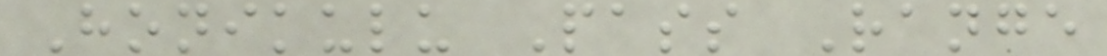Honikulu Pass Range
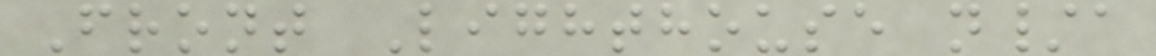Front Lighthouse n/a
